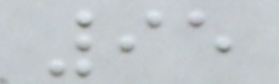95
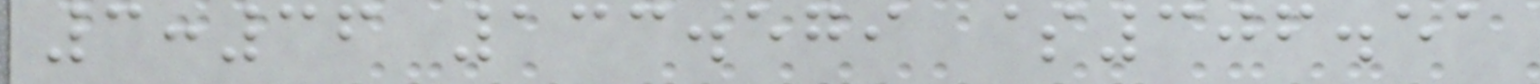3:36 133.579 $306.51
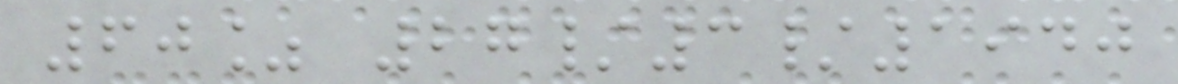60% 27/3/1940
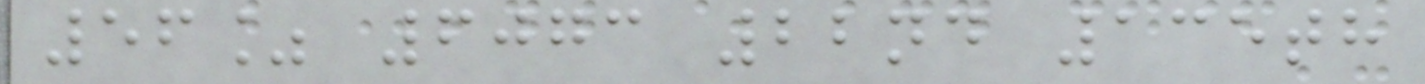56% 6073 22nd 135th
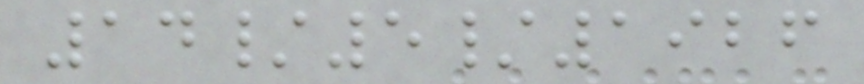14/5/1926
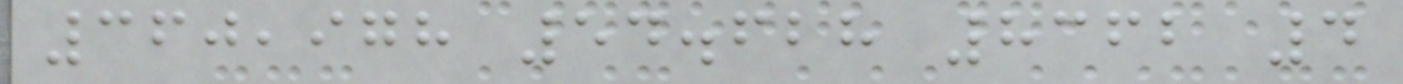360,978 54.628 8362 4
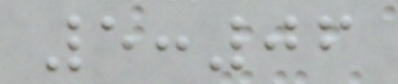5:06
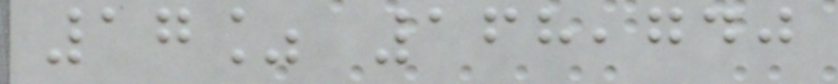17% 168,740
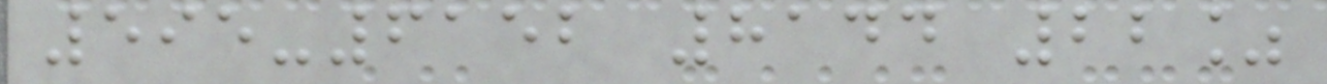595-6152 8144 22%
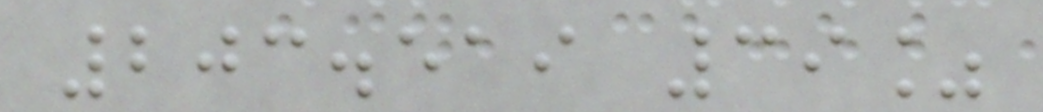203.519 39%
